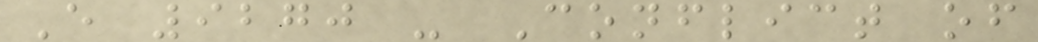E 9270 - Conflict of
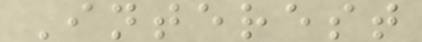Interest
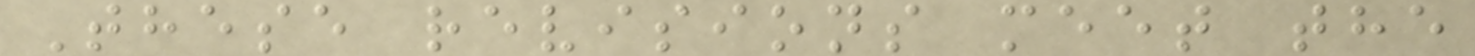These revisions meet the
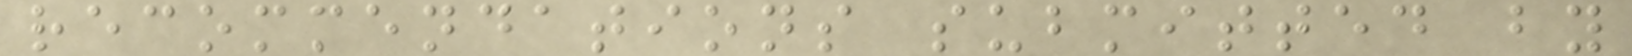recommendations submitted by
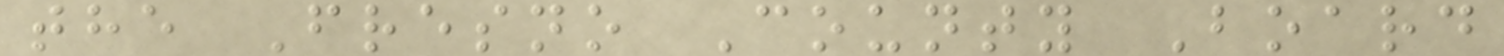the Fresno County Board
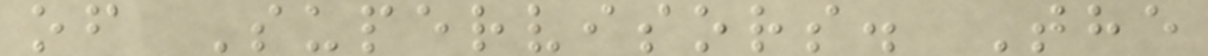of Supervisors. The
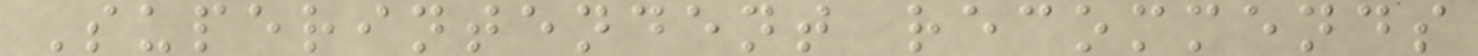Superintendent recommends
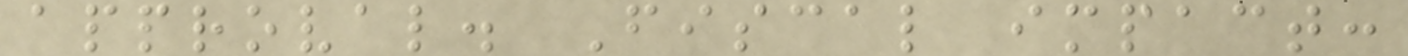approval. Fiscal impact:
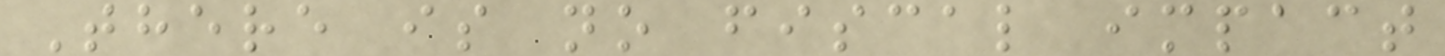There is no fiscal impact
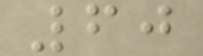60
